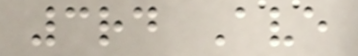3rd Ave
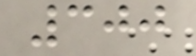300
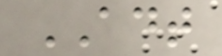ADT
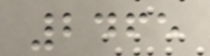2465
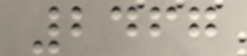2467
